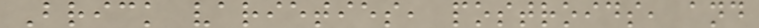Brick varieties, postroids, and
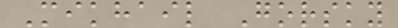Mikhail Gorsky
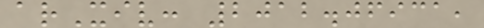arXiv: 2012.06931,
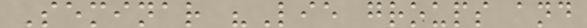Seminar "Lie groups and
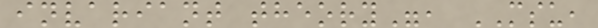invariant theory", MSU,
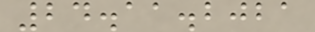24.11.2021
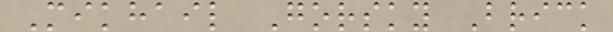Mikhail Gorsky Brick
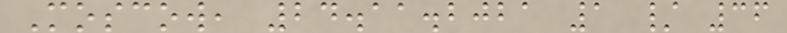Moscow, 24.11.2021 1 / 36
